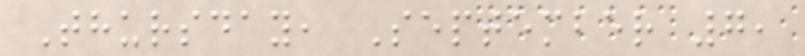Thursday, September 7,
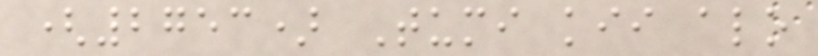(2753) Tumi kii alo
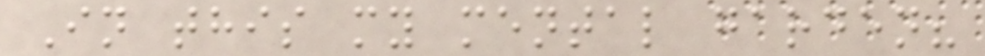In this my mental garden?
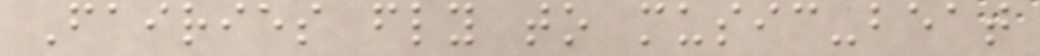Fairies fly to music-beat
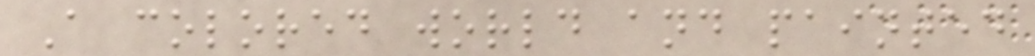A colored world and painted
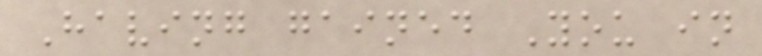Having gained You in
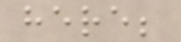here;
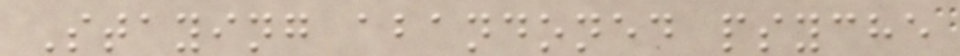Staying abandoned psyche
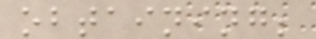obtaining;
